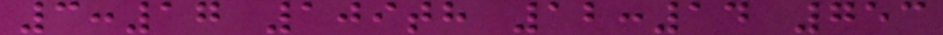3:17 109th 12:14 753
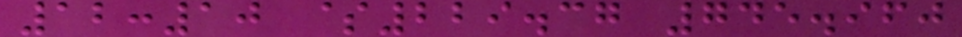12:10 $229.37 745.960
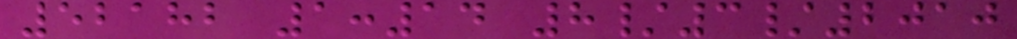52182 1:14 8/3/2010
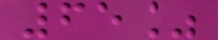65%
